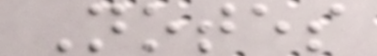Notes
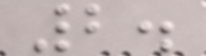2.
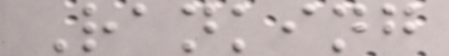Ranking
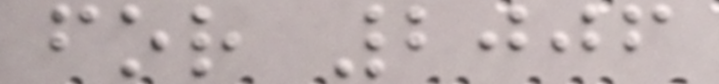for 2006
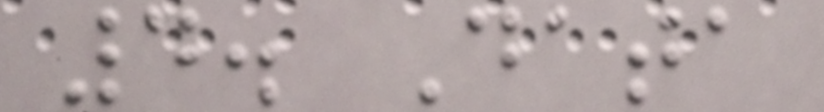4. Data
